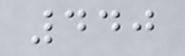440
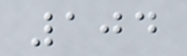104
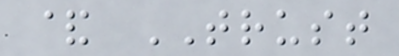& TRUST
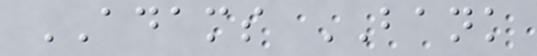ADAMS BANK
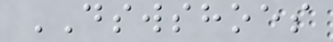DSWSHOES
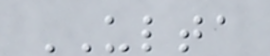ULTA
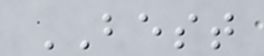BEST
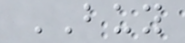BUY
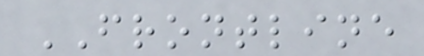FRONTLINE
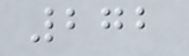272
